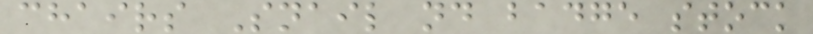chairs Snail nd badge stock
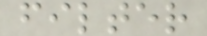filter
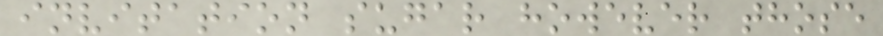invitation sugar however those
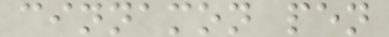cinnamon pen
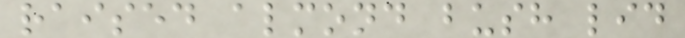raised almond bush lid
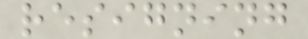resigning
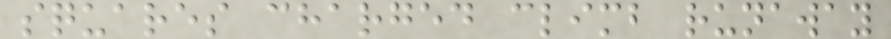squares charged climb runaway
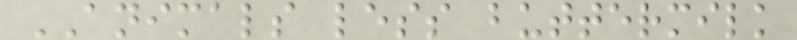ANIMALS less buttermilk
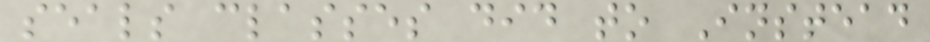seals classes did to Instead
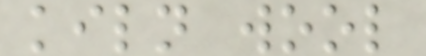kiln wool
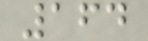164
